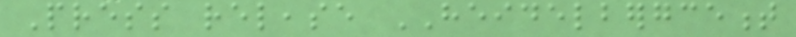Press release HEIDELBERGCEMENT
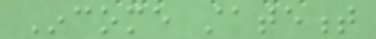Income statement
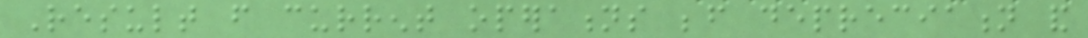Result from current operations before depreciation and
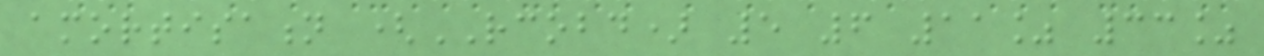amortisation (RCOBD) 5 6 11% 33%
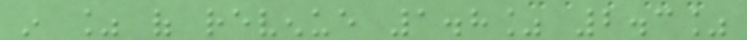in % of revenue 1.8% 2.3%
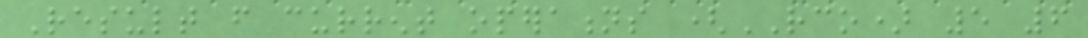Result from current operations (RCO) 5 6
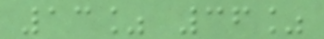13% 36%
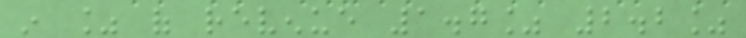in % of revenue 1.7% 2.2%
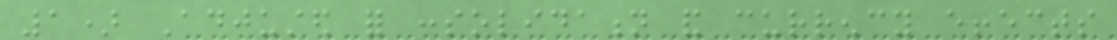1) Adjusted for consolidation and currency effects
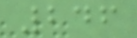246
